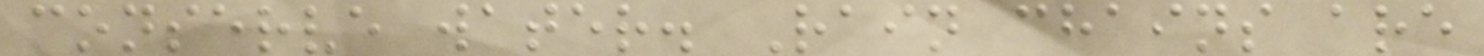conserve water. Rain chains are
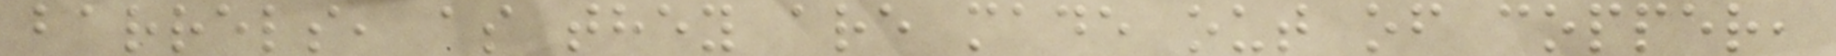barrels, as they are made out of copper,
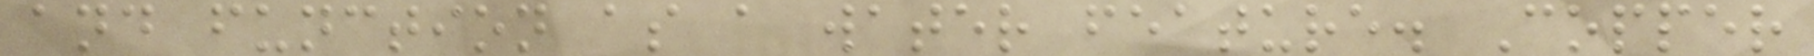and function as a water feature. Copper
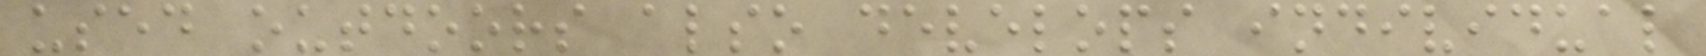used outdoors also develops individual
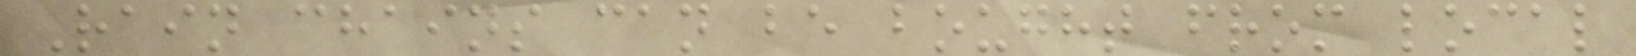Rain chains can be bought from local
